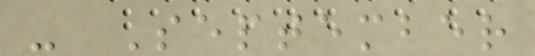- September
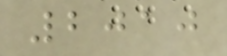2010
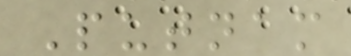Putnam
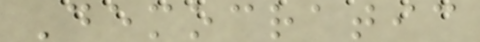Democratic
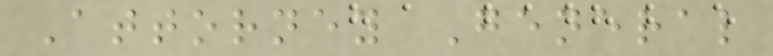Attorney General
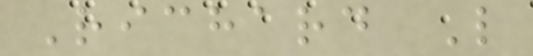Richard L
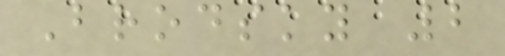Brodsky 2
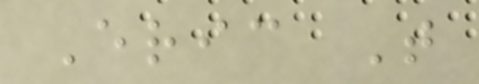Eric T
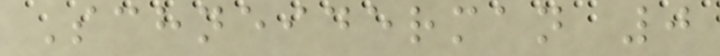Schneiderman 0
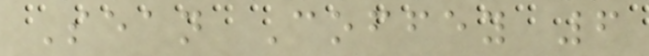Sean Coffey 6
